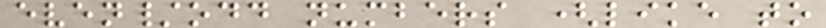even/odd numbers (like to
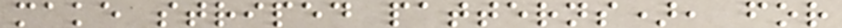make striped patterns), for
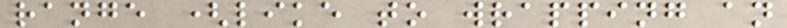range (like to wrapping an
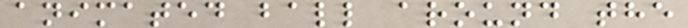animated ball around the
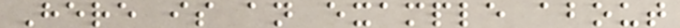Here is an example about
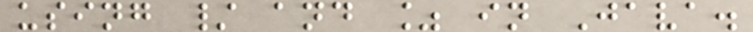using / and % in Java.
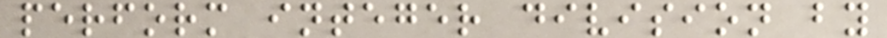perform integer division by
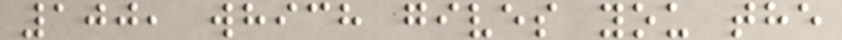100, which gives you the
